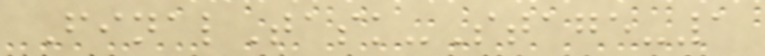FinalTask-Stage-1
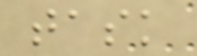task
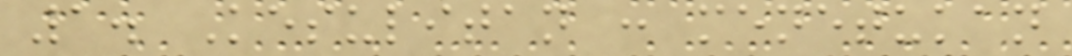1. Kesulitan : menetukan
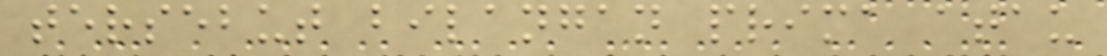tersebut bilangan prima atau
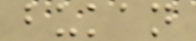bukan
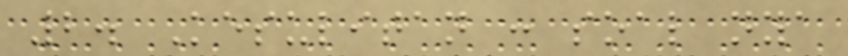2. Kesulitan : soal nya
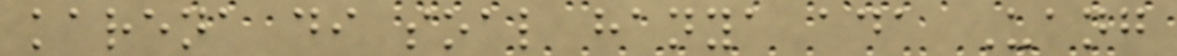karena di soal hanya ada Uang
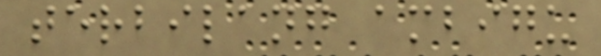terbilang ambigu
